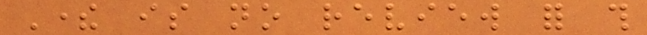There is no review for this
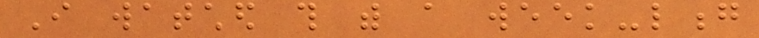I watched this with a week-long
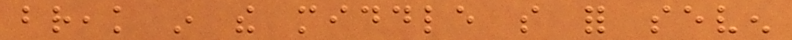break in the middle so for seven
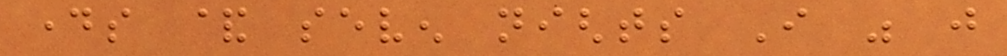days & seven nights I was just
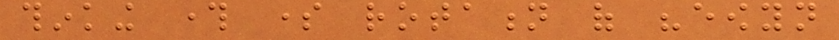thinking through some rotation of "eowyn
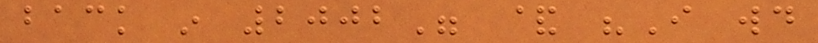back in 2002" & "I would
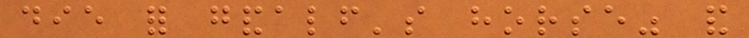die for gandalf's horse" and
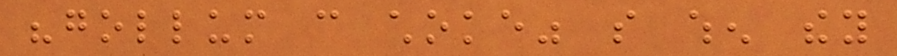"gollum can choke" so when they
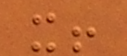it!
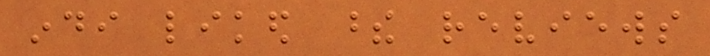indi liked these reviews
